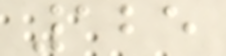125
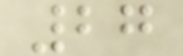27
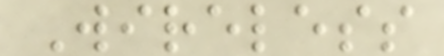Wireless
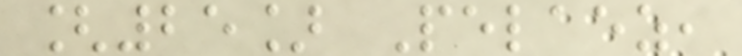[25] Pelaez,
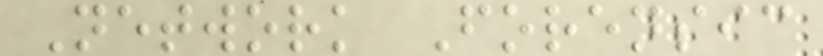Network Forensic
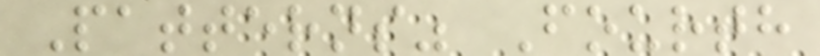Patterns" Fourth
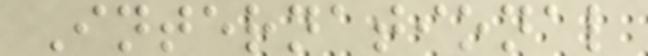International
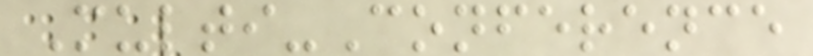Multi-Conference
